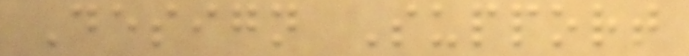Design Support
